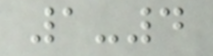1-4
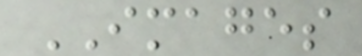IMAGES
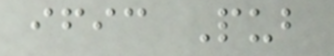ific Pub
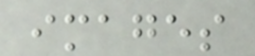images
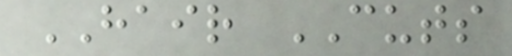HAIR CUTS
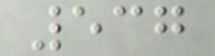537
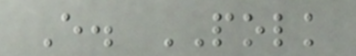E. POLK
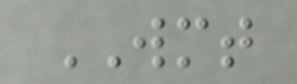WMT
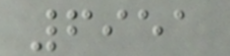6951
